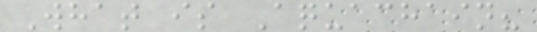What is Aquachain?
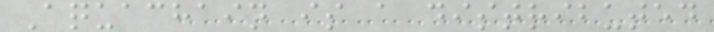Aquachain is a distributed
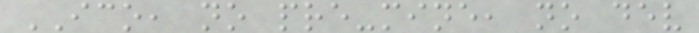ICO, no pre-mine, no dev
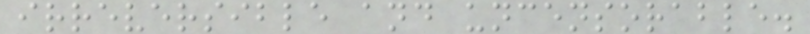irreversible and uncensorable.
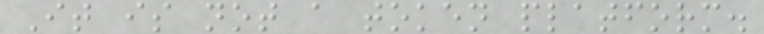It is not a token platform.
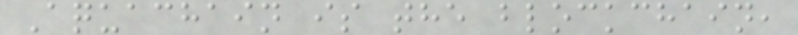Aquachain is the blockchain,
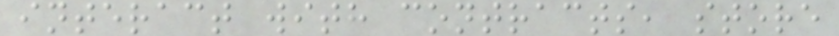interact with contracts, store
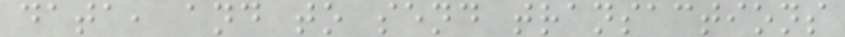data, and to send transactions
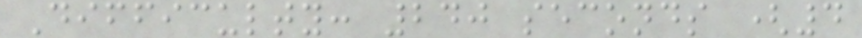Difficulty: 240 seconds (4
